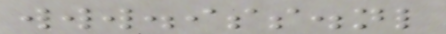www.iss.nl
